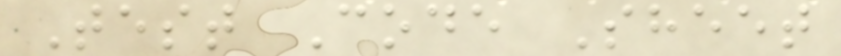Test Code Sheet
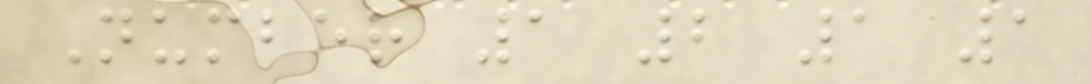Number 1 2 1 1
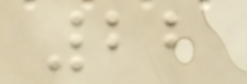22
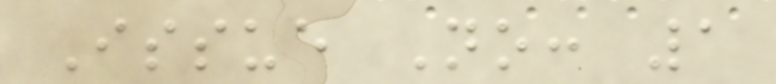Issue No: 1
